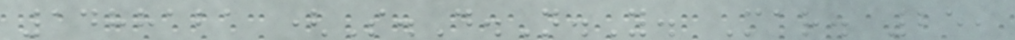1488121 (S.D.N.Y. Mar. 25,
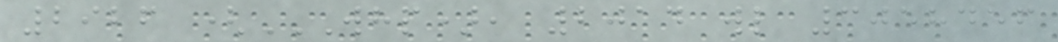2926 (WHP), 2014 WL 3058456
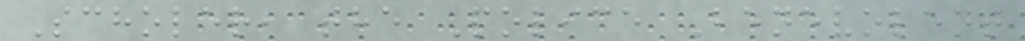Scholer, the Police Benevolent
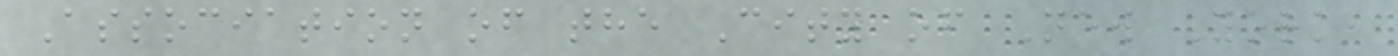Association of the City of New York,
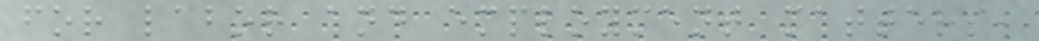for labor and employment matters,
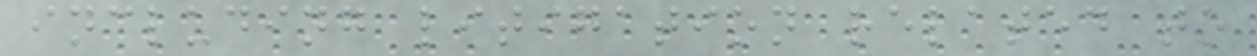including litigation related to
